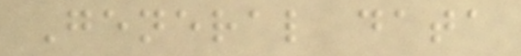General data
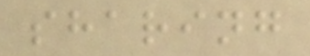sharing
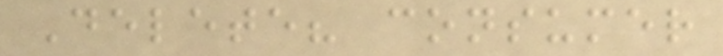Delete? consumer
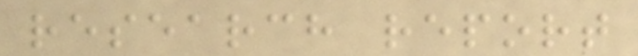research report
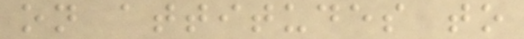on attitudes to
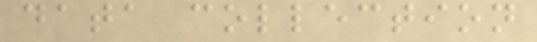data collection
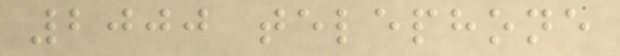2000 telephone
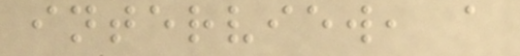interview, a
